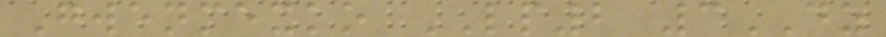Gwenmexko LP2 3DZ
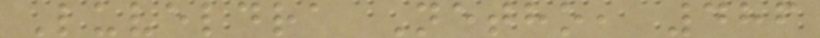Luveldra Netho, 486
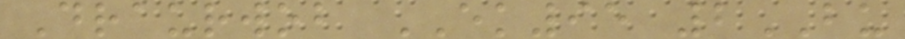Draurwob EK95 2BU
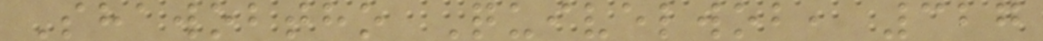Shawobtho Quivelwob, 327
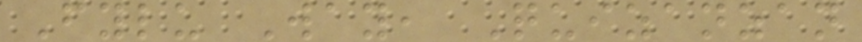Fylu Way, Quizanzan
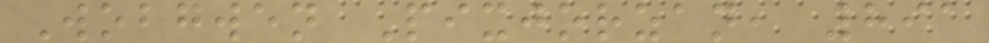Wobgwen Pixjorzan, 891
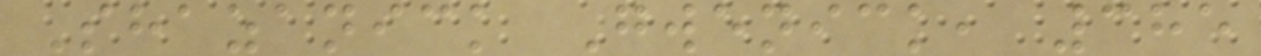Shazanick Gwenick, 385
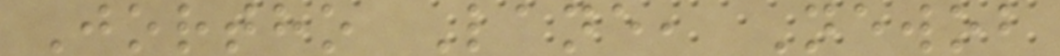Jortho Lane, Newob
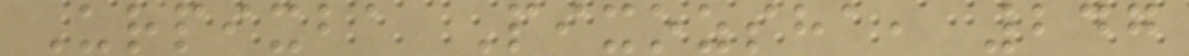Urpixba Pixozsha, 247
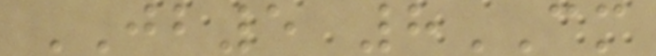JB5 8CM
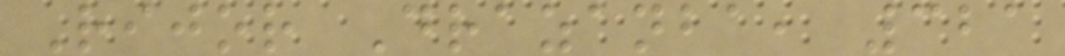Rijor Drazanba, 321
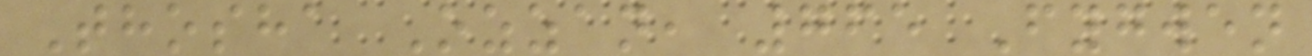Thosha Ozzan, 765 Fygwen
